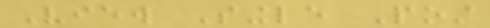View Single Post
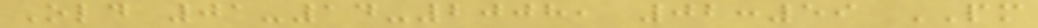Old 01-14-2008, 02:59 PM
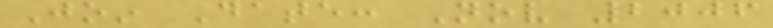Join Date: Nov 2006
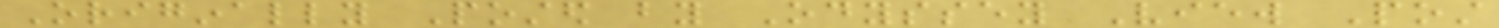Originally Posted by Odyssey View Post
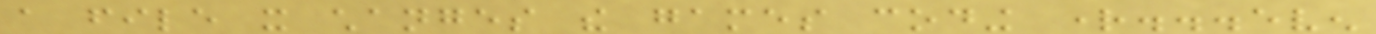a file it changes the games coding right...even
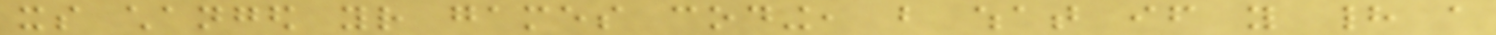its changed your games coding, but what if you had a
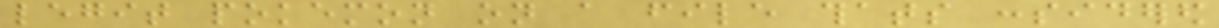legit pokemon on a file thats considered
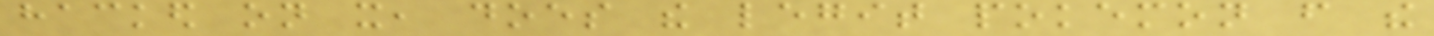hacked on it, does the legit pokemon from the
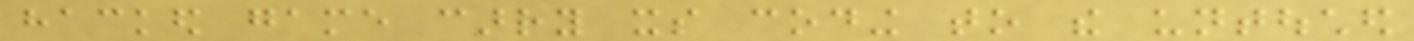hacked game carry its coding to the untouched
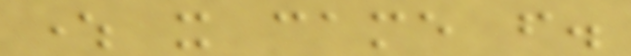where it came from.
